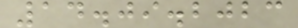14.09.2023
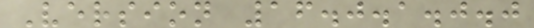Version 16.0.1.0.0
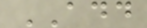ADD
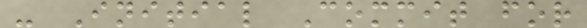- Initial Commit for
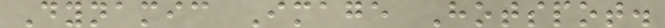Dynamic Image Hotspot.
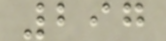297
